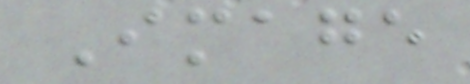Image
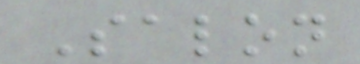Salon
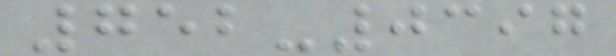752-0397
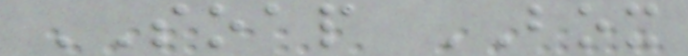SOAP BOX
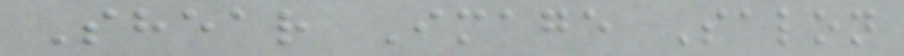Shear Image Salon
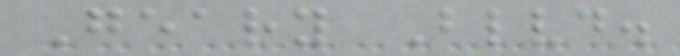Geary Blvd.
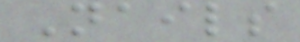Nails
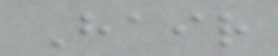Hair
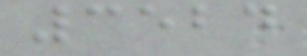3524
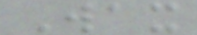Wax
